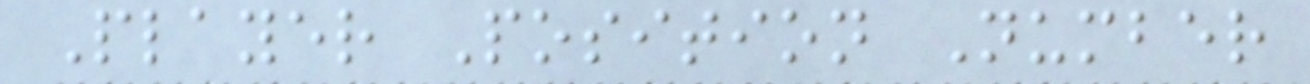Player Position Number
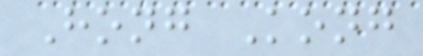Hong Kong
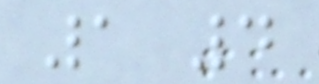1 4
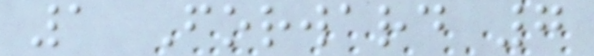1 Forward 7
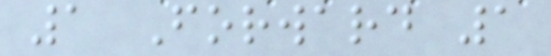1 Forward 1
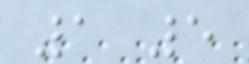1 5
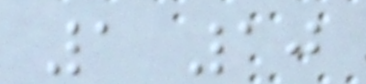1 10
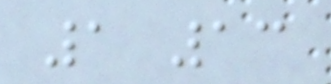1 13
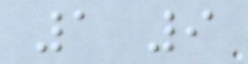1 9
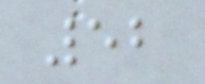52
